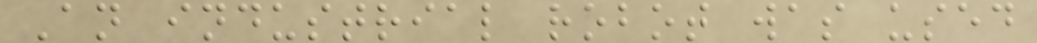An industrial robot was used
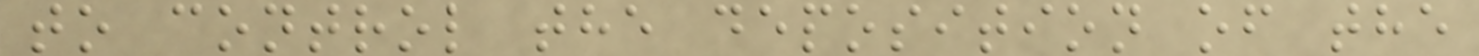to control the deposition of the
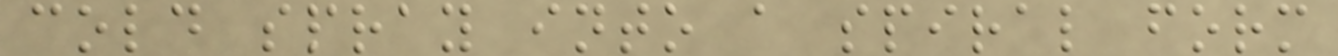cold spray into a spiral form
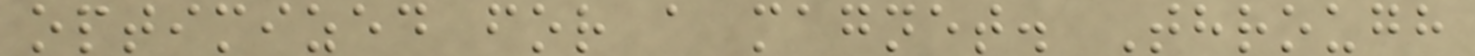optimized for a magnet. Through
